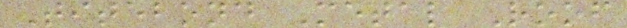Titebond Metal Roof
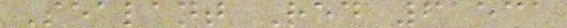Sealant Red 61531
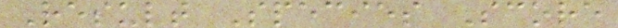Result Species Score
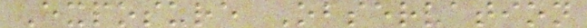Exposure Observation
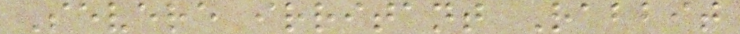Severe irritant Rabbit
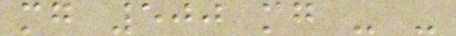mg 500 mg - -
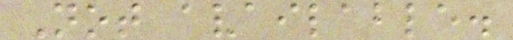Not available.
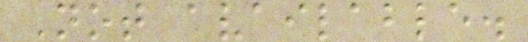Not available.
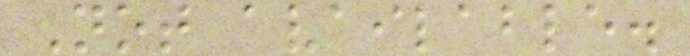Not available.
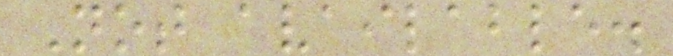Not available.
